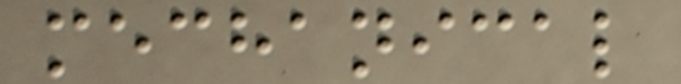mechanical
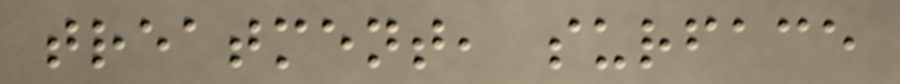treatment, surface
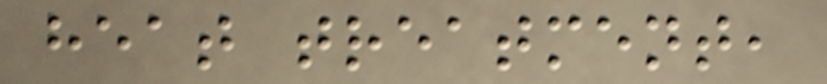heat treatment,
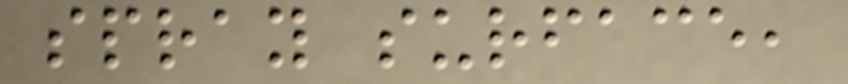spray surface,
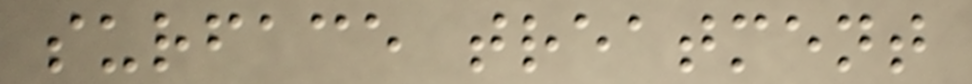surface treatment
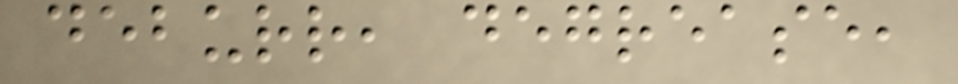deburr, degrease,
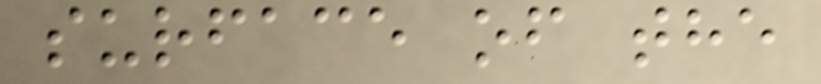surface of the
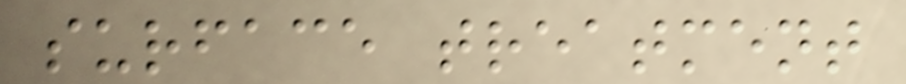surface treatment
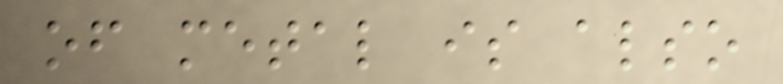of metal is also
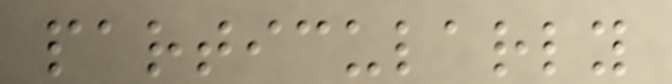particularly
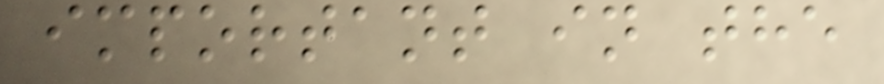important in the
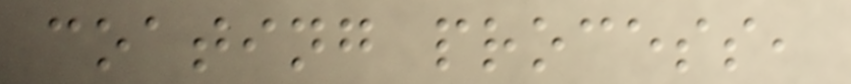coating process,
